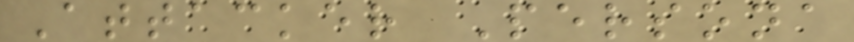Attacker Persona
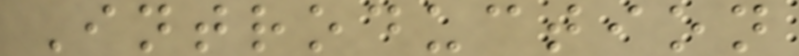Introduction
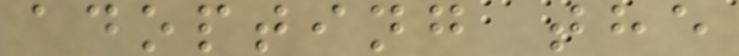adopting the
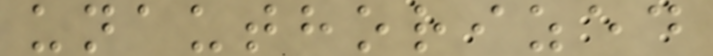unauthorized
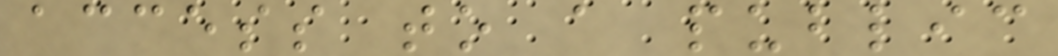access to a public
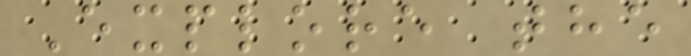Explore the
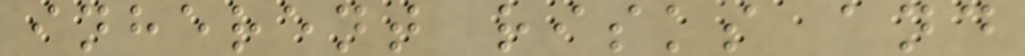inherent risks and
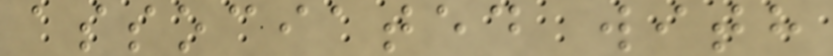associated with
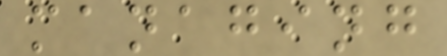managing
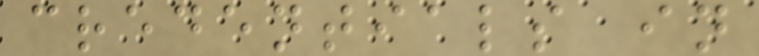credentials in
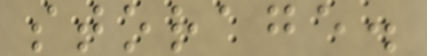storage.
